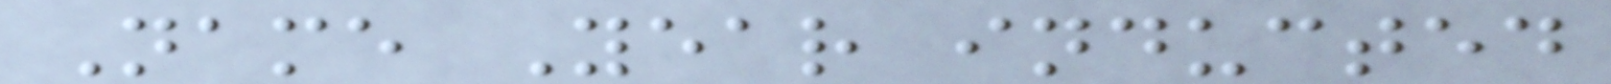Name Year inducted
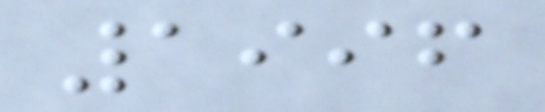1996
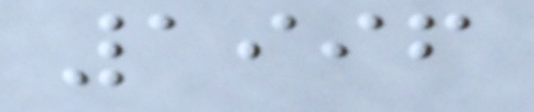1996
